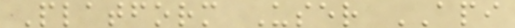Platform User API
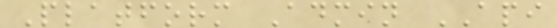Platform Admin API
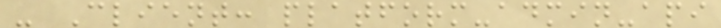- Client: platform-admin-api
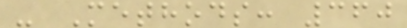- Methods: 360
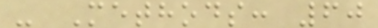- Methods: 60
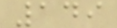149
